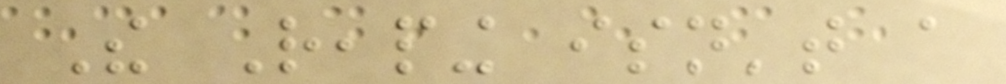The Reaping isn't a
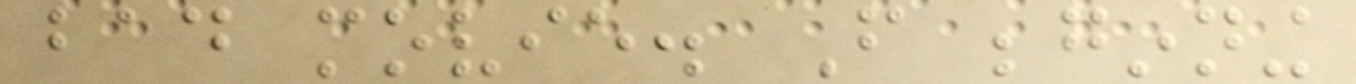bad movie. From beginning
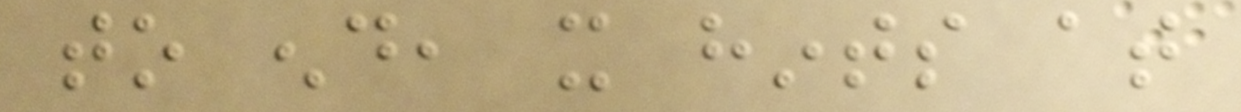to end, it hints at
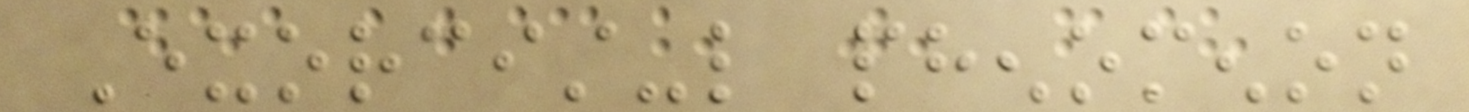Exorcist-like phenomenon
